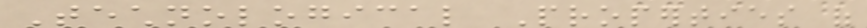Technological Properties of
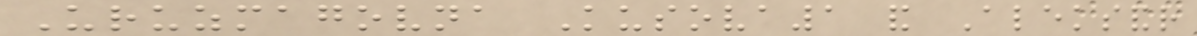Uruzmagovna Kusova1 and Aleksandr
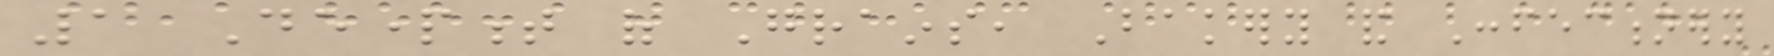1 Department of Grains, Bakery and Confectionery
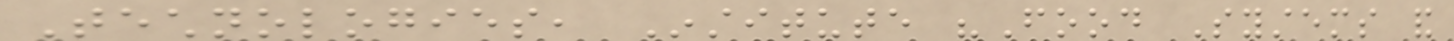Technologies, Institute "Food Systems and
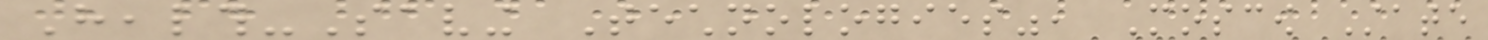Health-Saving Technologies", Moscow State
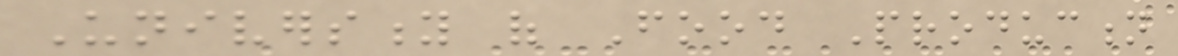University of Food Production
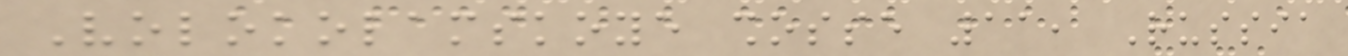Volokolamskoye shosse 11, Russia
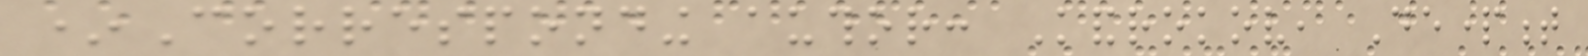*Corresponding author: Kandrokov, Department
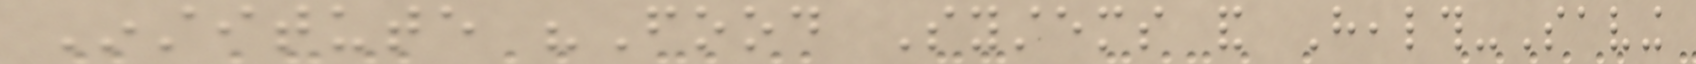Institute "Food Systems and Health-Saving
